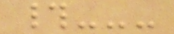#---
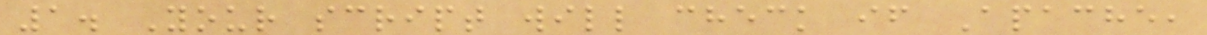1. Your script will check if Apache,
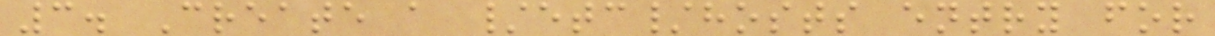3. Create a /etc/hosts entry for
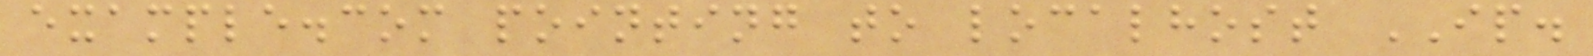example.com pointing to localhost IP.
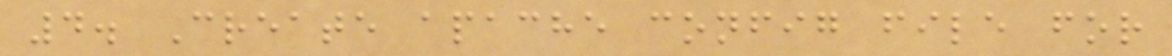4. Create apache config file for
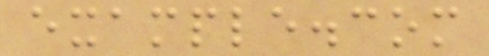example.com
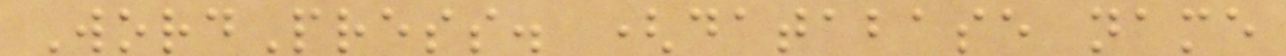WordPress. (database name
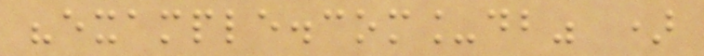"example.com_db" )
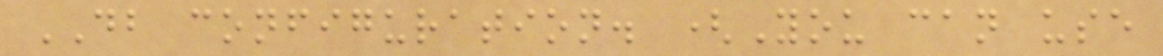DB configuration. (You can use
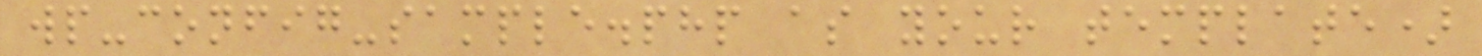wp-config-sample.php as your template)
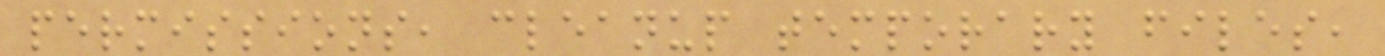permissions, cleanup temporary files,
